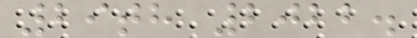29th 2022.
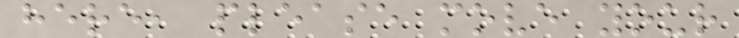here, please move your
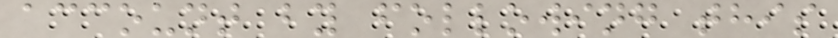account by following this
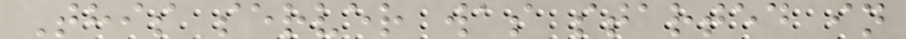This server was started in
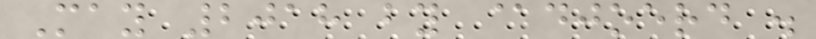May 2018 by @djoerd .
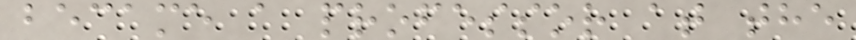became a professor at the
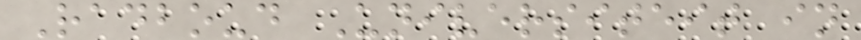Radboud Universiteit in
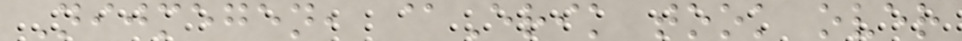Nijmegen, @Erik took over
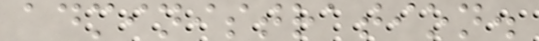administration.
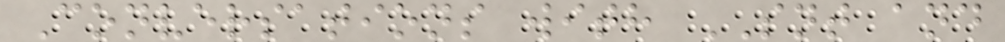Conversations with SNT and
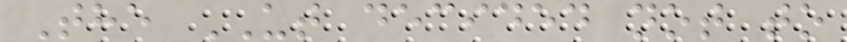The UT decided not to
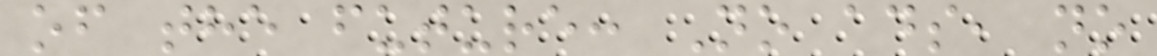of the future: No ads, no
